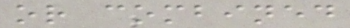or combined
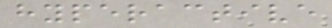hyperactive
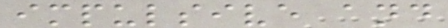impulsive and
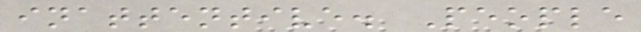inattentive. People
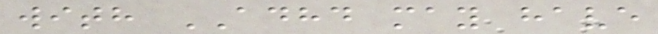with ADHD may have
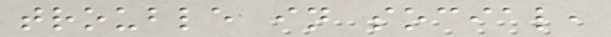trouble in social,
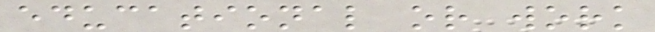educational or work
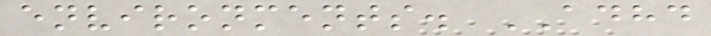environments. ADHD
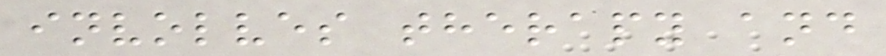involves therapy and
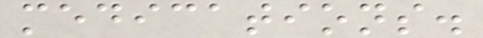medications.
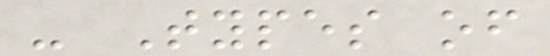- Types of
